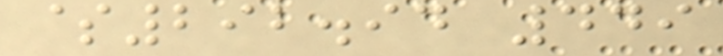$292.94 449
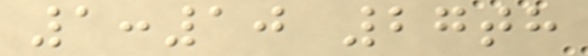1:10 27th
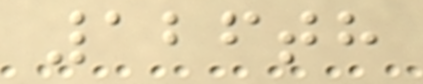126th
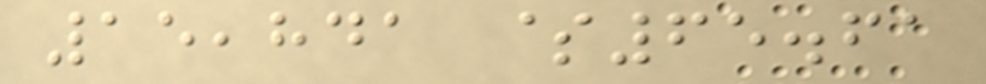15,841 $65.61
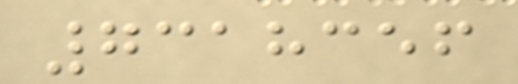7318356
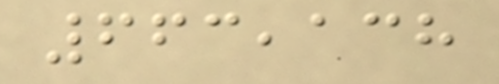663,138
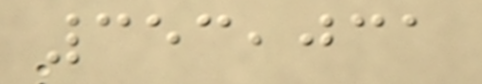353,031
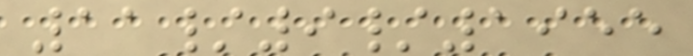11/9/1955
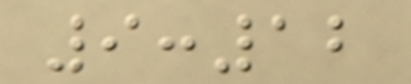9:12
